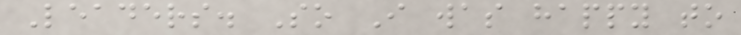Leaders. So I was happy to
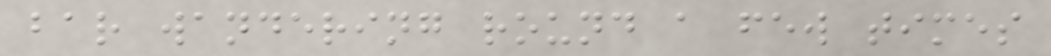bar wandering round a few times
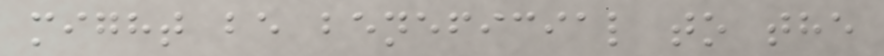might be beneficial to the
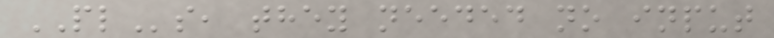PLs, they needed no input
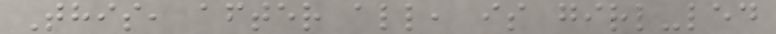This, after all, is girl-led
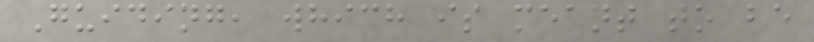Guiding, which is meant to be
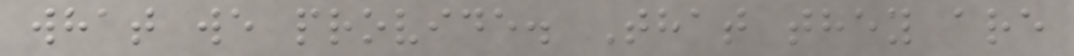what we provide. That they are
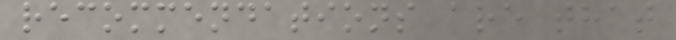recommendations are that
